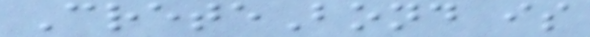CreteBond is
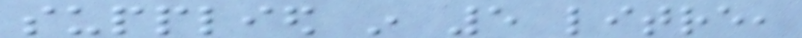supplied in 5 litre,
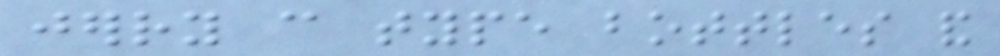jerry can type bottles and
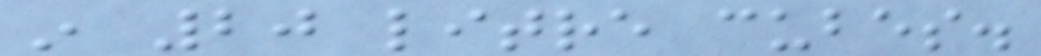in 20 litre cubes.
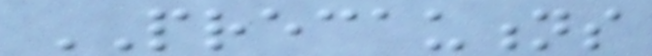PRECAUTIONS
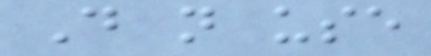Do not use
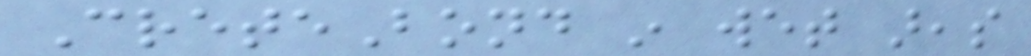CreteBond in wet areas
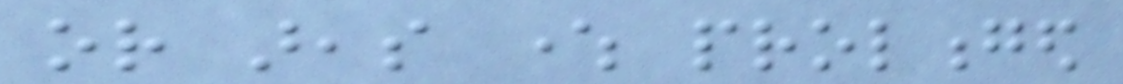or areas where prolonged
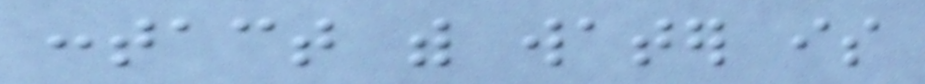contact with water is
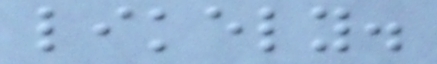likely.
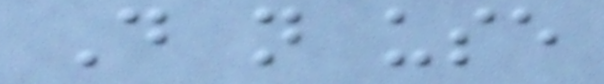Do not use
